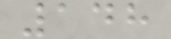148
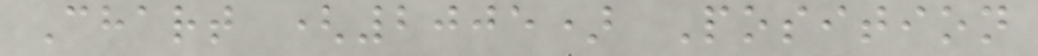Chart (2005) Position
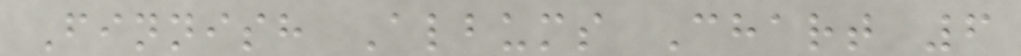Finnish Albums Chart 6
